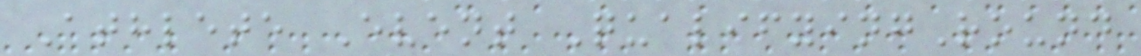Athlete Event QualifyingRound
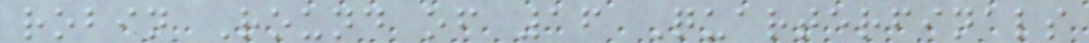robin Round of 16 Quarterfinals
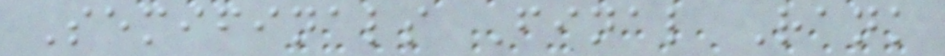Semifinals Final Rank
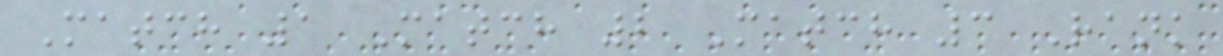Match 1 Match 2 Match 3 Rank
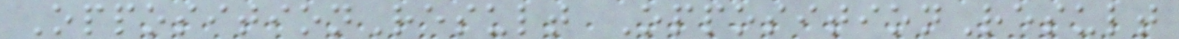OppositionResult OppositionResult
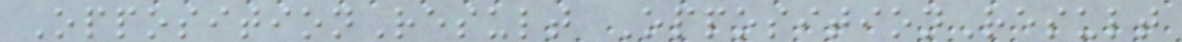OppositionResult OppositionResult
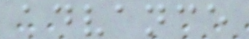advance
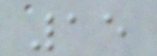15
